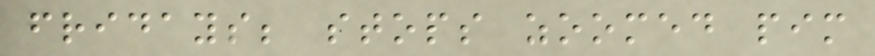fridays; stops zoomed pim
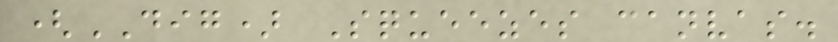(DIG) Squeezes canvas.
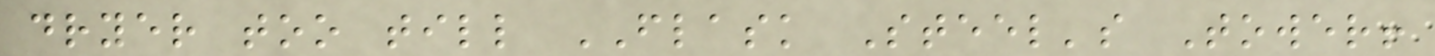dryer too till FLASK Steel's Tower!
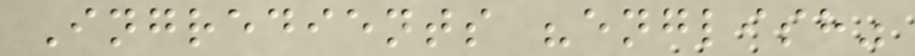Ingredients "english"
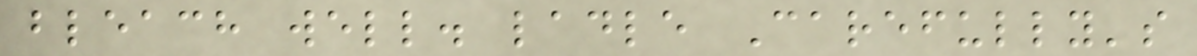bleach well. ladle Carefully's
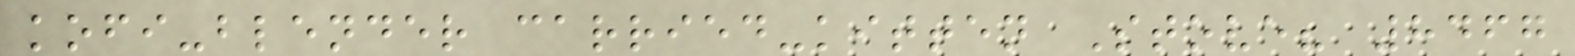kofi-blender carried-kitten Stove? 8467
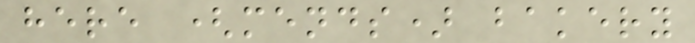here (mends) bakery
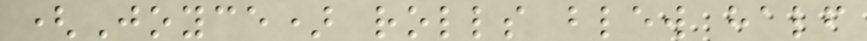(Joyce) rolls blew half
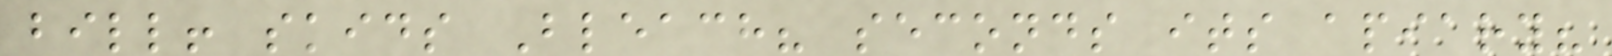bill! skids Bleach? seconds its apiary?
